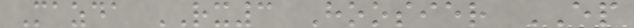Mazda RX3 Hoosier EP
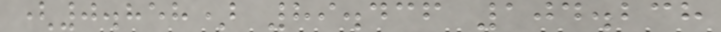(0.858) 89.436 104.238
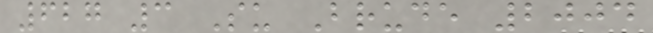627 3 Su Brude 2004
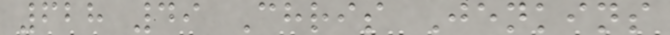628 49 Chris Jenkins
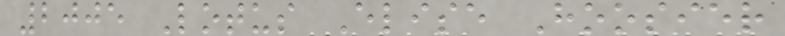2005 Lotus Elise Hoosier
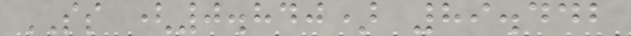SS (0.840) 89.442
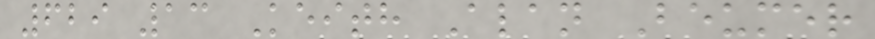629 13 Keith Alan Beumer
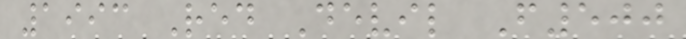1993 Red Devil F500
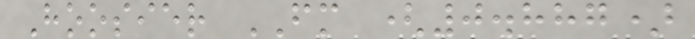Hoosier FM (0.887)
